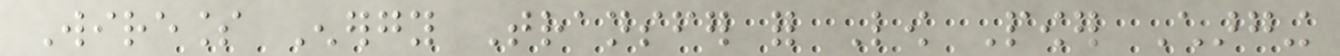Wireless Energy Transfer for Low Power Charging
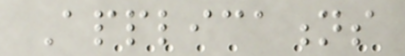Applications
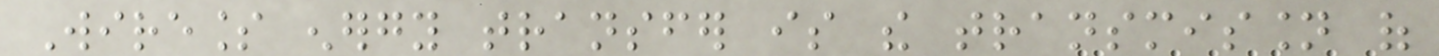Wireless energy transfer is the transmission of
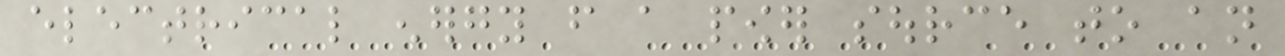electrical energy from a power source to an
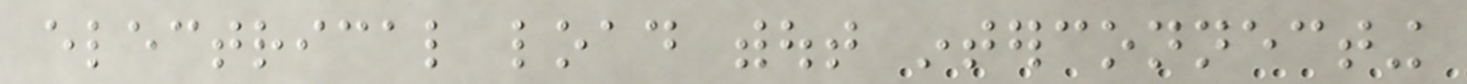electrical load without interconnecting
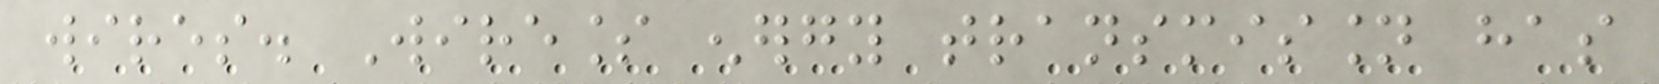wires. Wireless energy transmission has
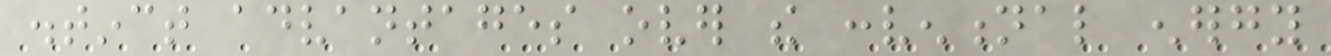distinct advantages over the conventional energy
